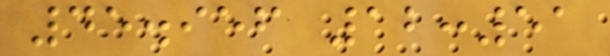45.956 12:51
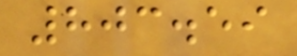803.59
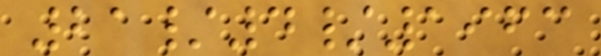21/4/1963
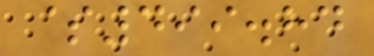$499.84
